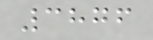3876
